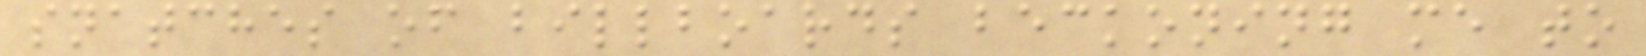snatches of billboards beckoning me to
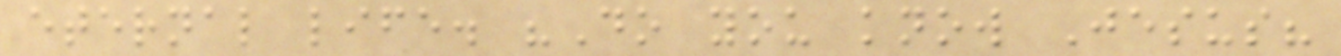eternal life. "Do you know Jesus?
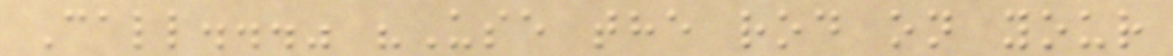Call..." "Use the rod on your
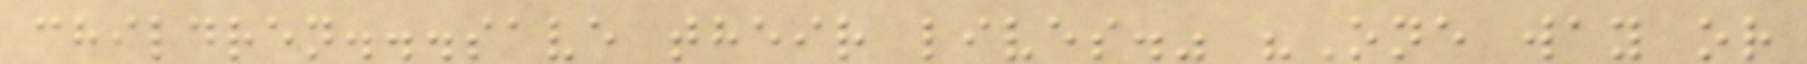children...save their lives." "One way or
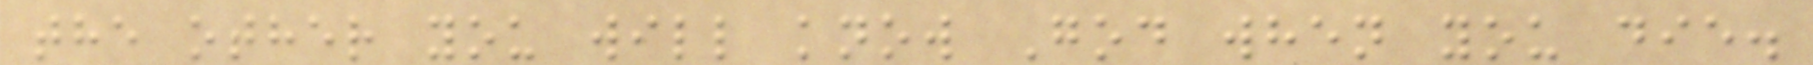the other you will know God when you die.
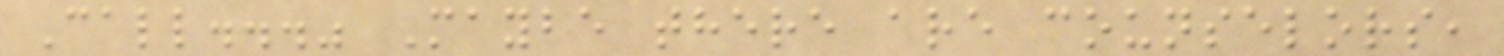Call..." Maybe there are counselors,
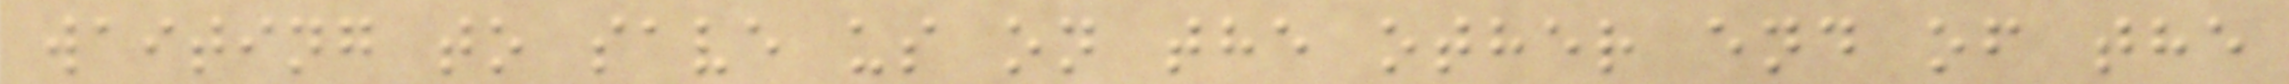waiting to save us on the other end of the
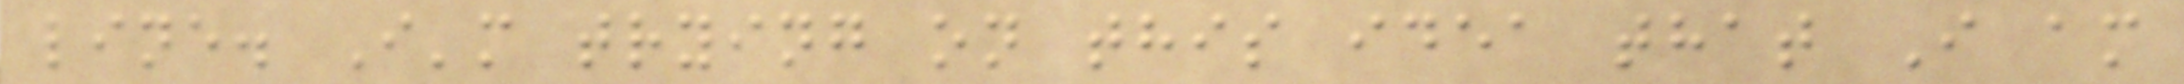line. I'm trying on this idea that I am
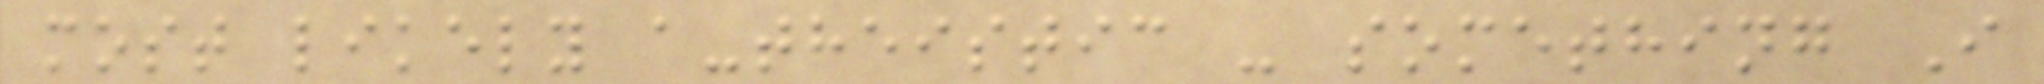most likely a-theistic - something I
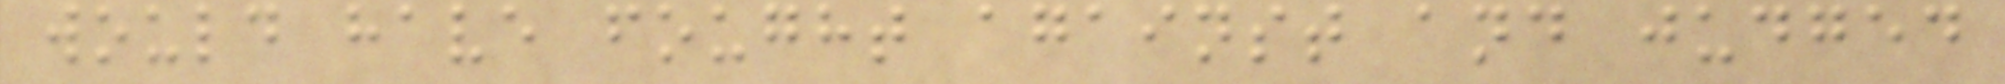would have fought against and judged
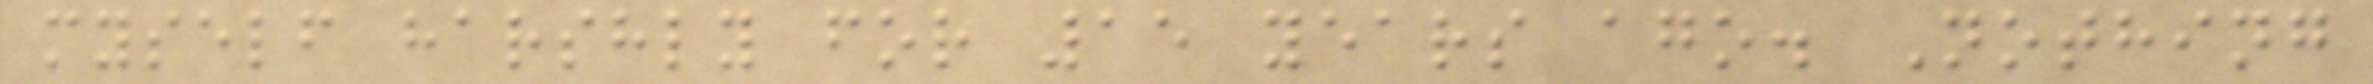myself harshly for 15 years ago. Nothing
